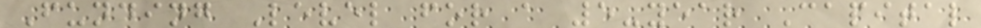Funding Level for a 5-year Capital
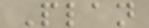Plan
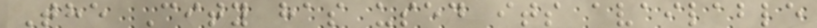The City has used its available
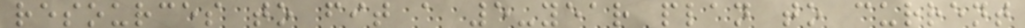resources to fit a 5-year plan to current
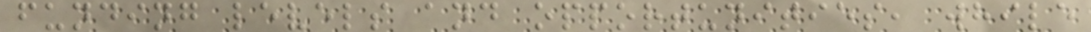funding levels and opportunities, while
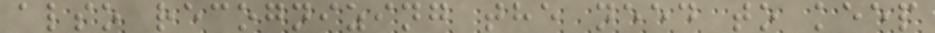also recognizing the need to keep
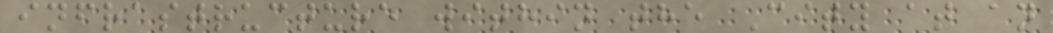infrastructure within the City at an
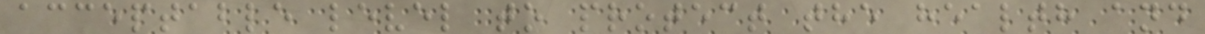acceptable level to protect the health and
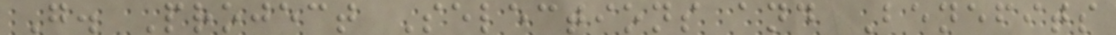G. Project Selections and Benefits
